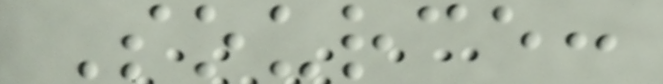Source:
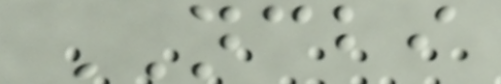NCBI
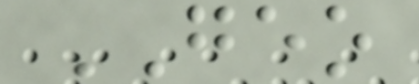GEO
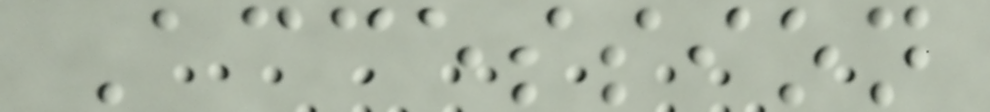Accession
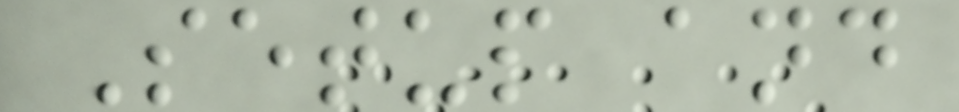Setup and
